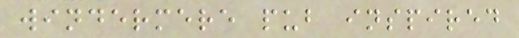windermere pub inspired
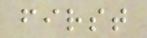first
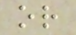or
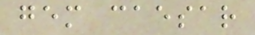gem caesar
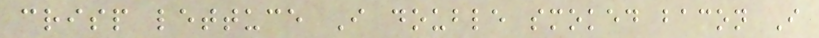crisp lettuce I double smoked bacon I
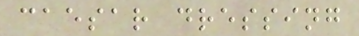caesar dressing
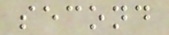second
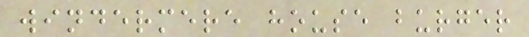windermere house burger
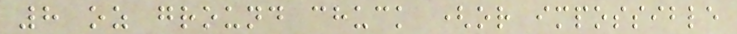8 oz ground chuck (or impossible
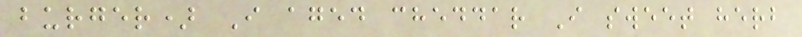burger) I aged cheddar I sweet herb
